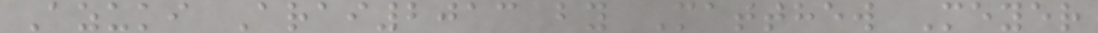Azuki Arai2013 by Matthew Meyer
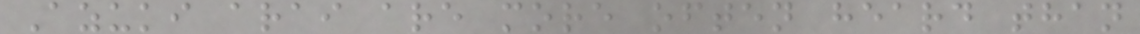Azuki arai are more often heard than
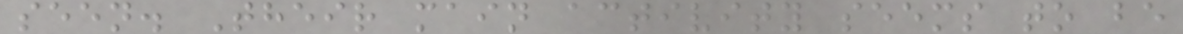seen. Their main activity seems to be
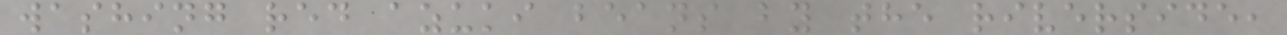washing red azuki beans by the riverside,
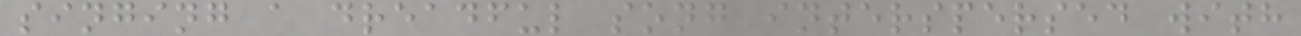singing a dreadful song interspersed with
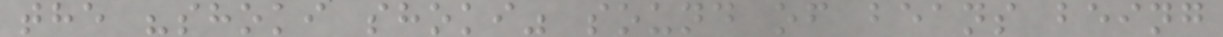the "shoki shoki" sound of beans being
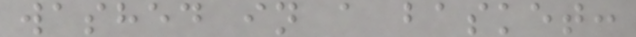washed in a basket:
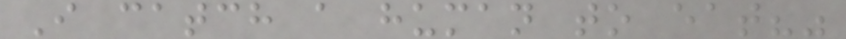I catch a human to eat?"
